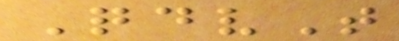QdvT
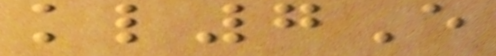kl7E
